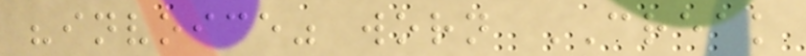"invoice" worn CREAK
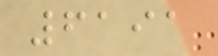6191
